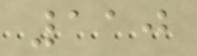110
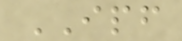IPF
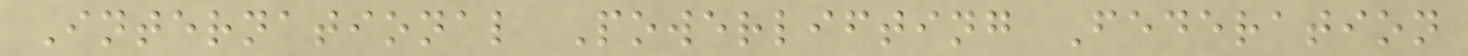International Powerlifting Federation
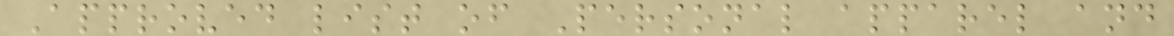Approved list of Personal apparel and
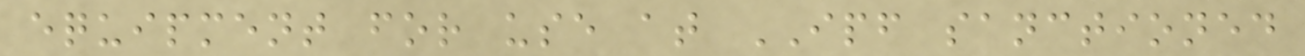equipment for use at IPF sanctioned
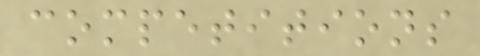competitions
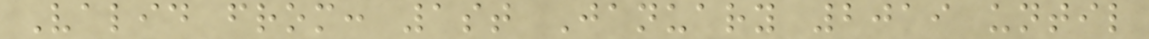Valid from: 1st January 2019 until
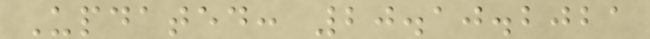Updated: 20.10.2021
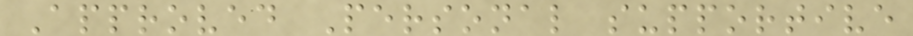Approved Personal supportive
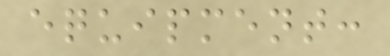equipment:
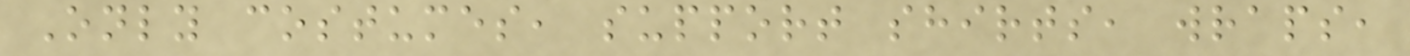Only costumes, support shirts, wraps,
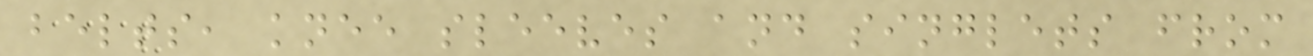belts, knee sleeves and singlets from
